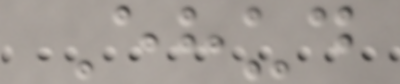Ehud
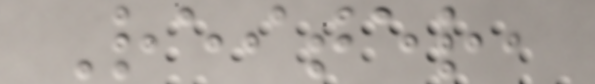Reiter,
